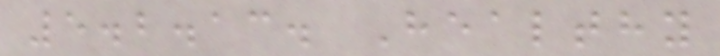5.2.13. Healthy
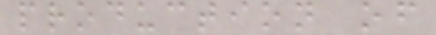production of
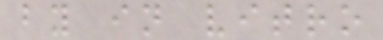by in vitro
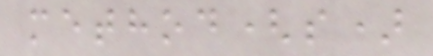method(s)
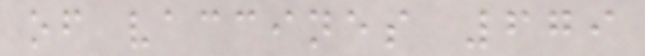of vaccines 679
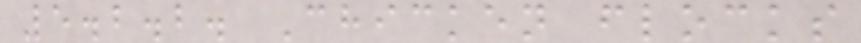5.2.2. Chicken flocks
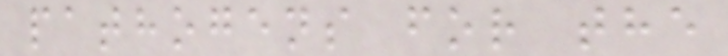pathogens for the
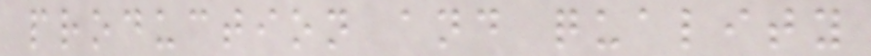production and quality
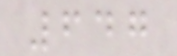647
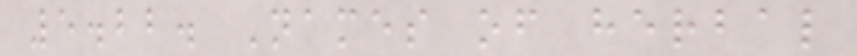5.22. Names of herbal
